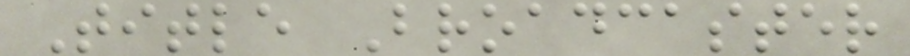Title Broadcaster
